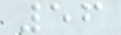56
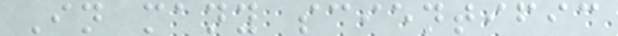In many scientific
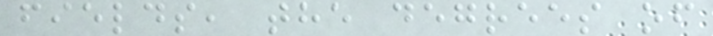fields, the degrees of
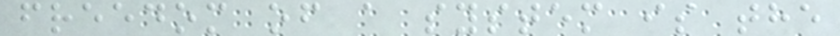freedom of a system is the
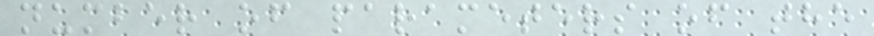number of parameters of the
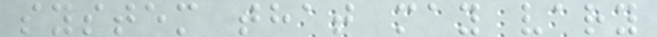system that may vary
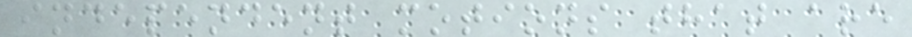independent motions that are
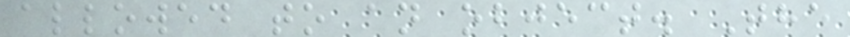allowed to an object. The
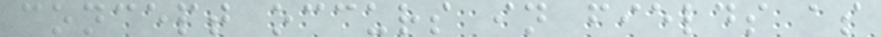concept occurs in fields as
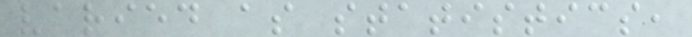varied as statistics,
